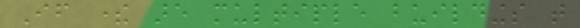If there are multiple buildings that
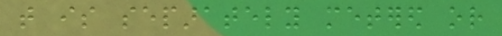that is separately metered or
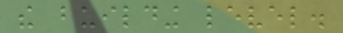the building level.
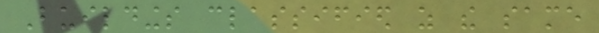Buildings classified as the same
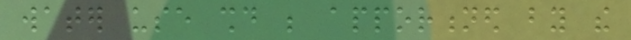water use should be apportioned by the
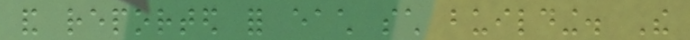and reported for each such building. The
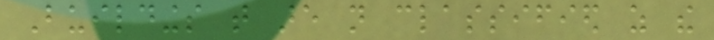Buildings that are not classified as the
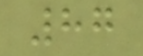87
